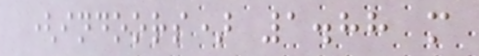(indoors) 1.88 m
